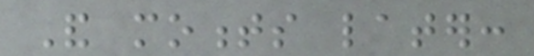And moments later:
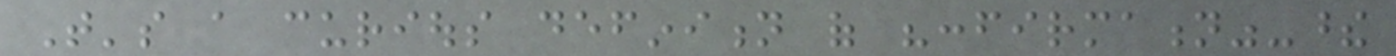That's a curious definition of "confirmation"-these
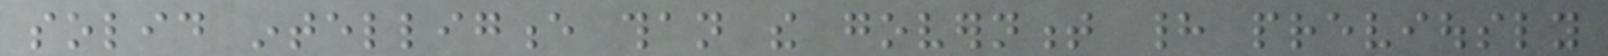solid intelligence than the government had previously
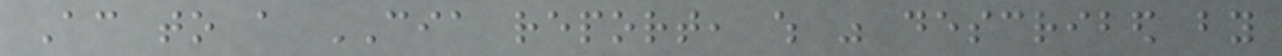According to a CIA report, which was described by
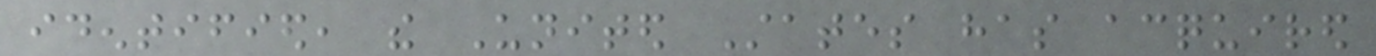identified, the United States has acquired
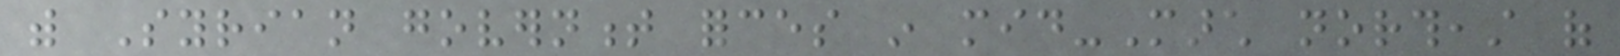with Syrian government forces in mid-March northeast of
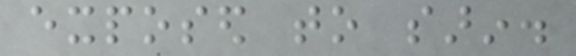exposed to sarin.
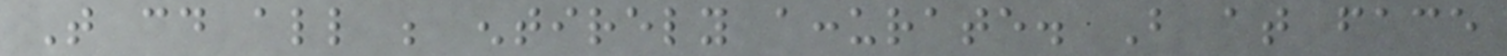That could all be entirely accurate. But at face
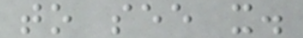to see it.
